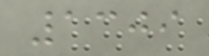1309
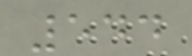544
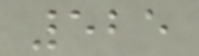525
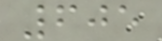605
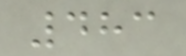483
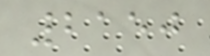2150
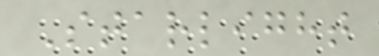Starlight
